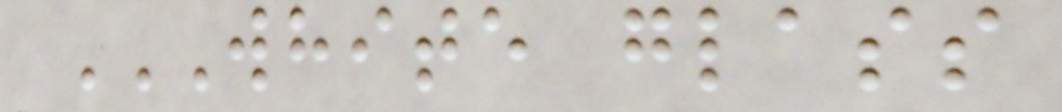WHITE GLASS
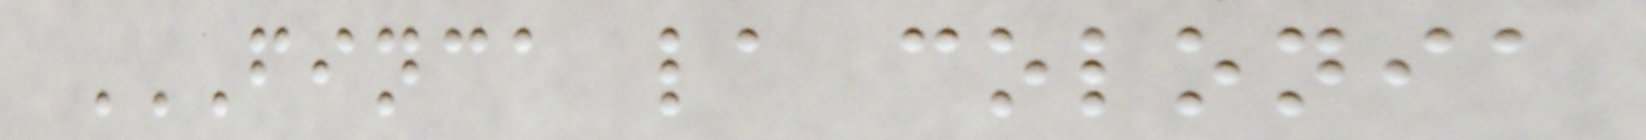FINCA LA COLONIA
